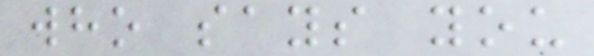who says you
